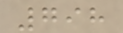798
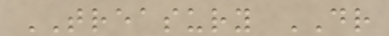TREASURY DR
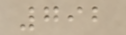792
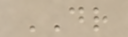DR
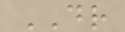DR
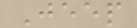Jeep
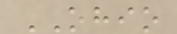OHIO
